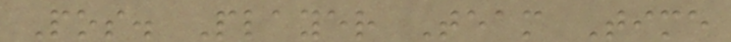Pos. Player Team Time
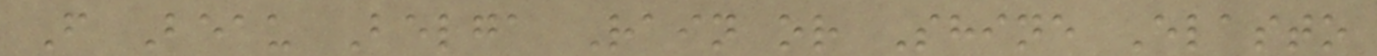F Beau Belga Rain or Shine Elasto
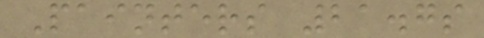Painters 21.7s
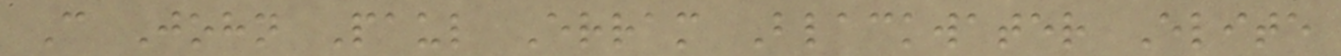C John Paul Erram Blackwater Elite
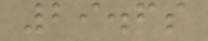29.6s
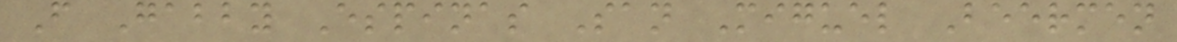F Gabby Espinas San Miguel Beermen
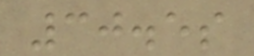30.5s
